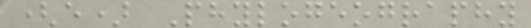(e) Phylogeography
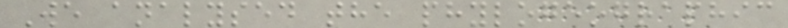We analysed the phylogeographic
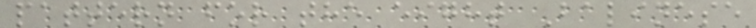pattern for the eight Balinese
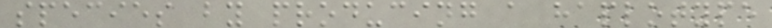species by producing a haplotype
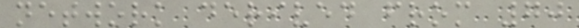network derived from 70
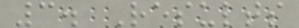3. Results
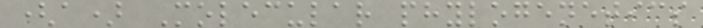(a) Molecular phylogenetics
